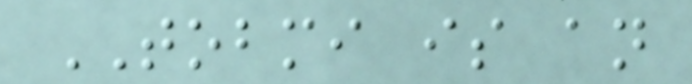TOBMI is an
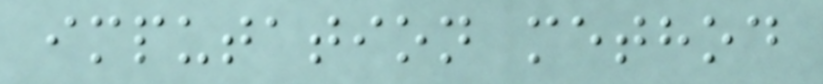imputation method
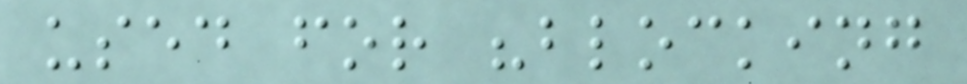used for "blocking
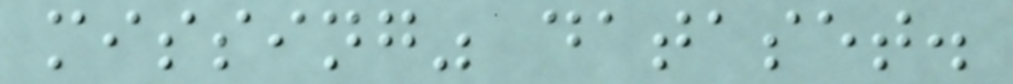missing" dataset.
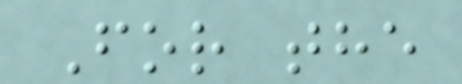For the
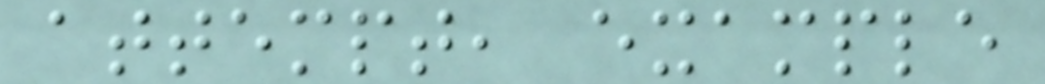attempt, example
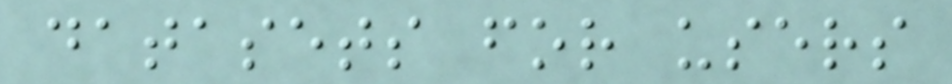datasets for users
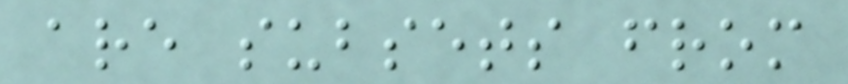are subsets from
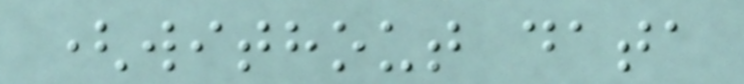(without data
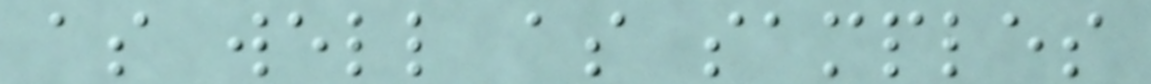as well as samples
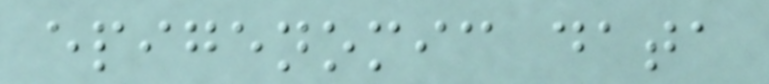epigenomic data
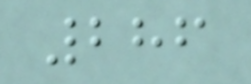286
